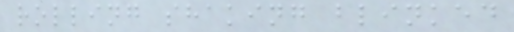rolling shaking blinked
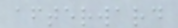afterward
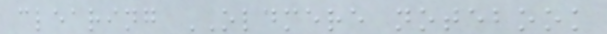clearing OLDMERE notebook
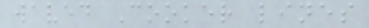waved Cooker lines
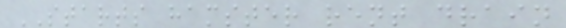STARTS hamster rent drain
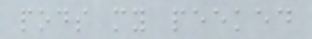pods my peeked
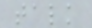talk
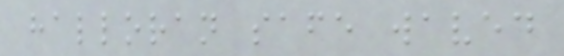halloran safe waved
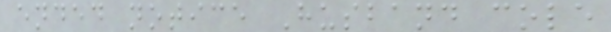ended notice Husband cole
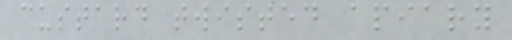custard twisted apiary
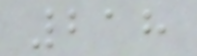218
